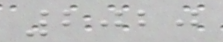2020
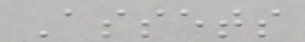Assets
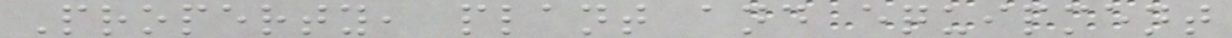Property, plant and equipment
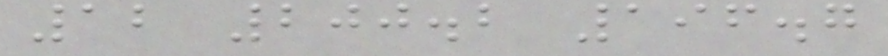12 200.2 196.7
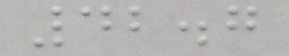42.7
